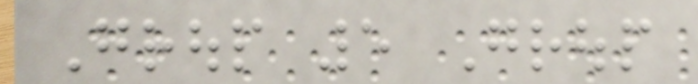Group 5 Group
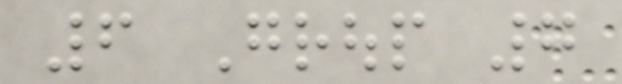6 Group 7
